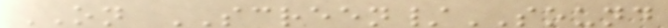ON SCREEN/SOUND
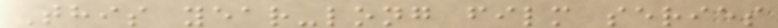This year-long film series
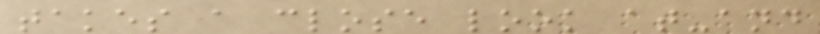takes a close look at-and
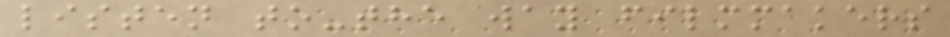listen to-the way filmmakers
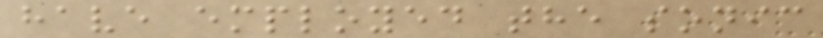have employed the sonic
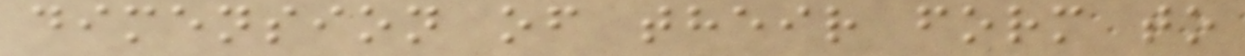dimension of their form to
